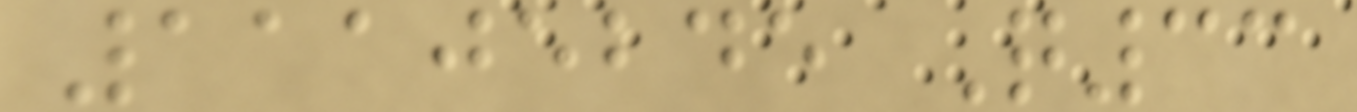11105245 Q33
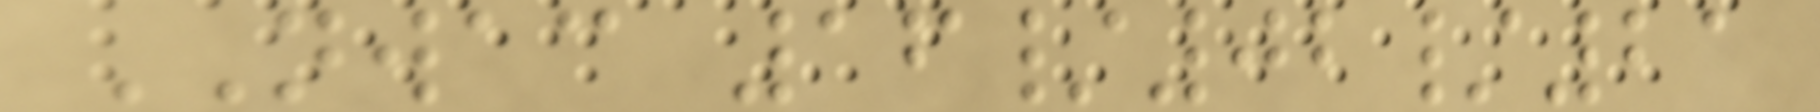NWAC 16/02/21
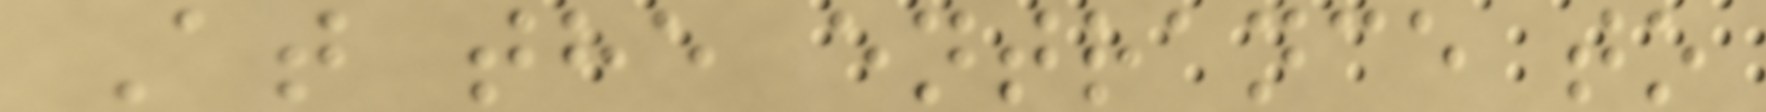At the entrance to
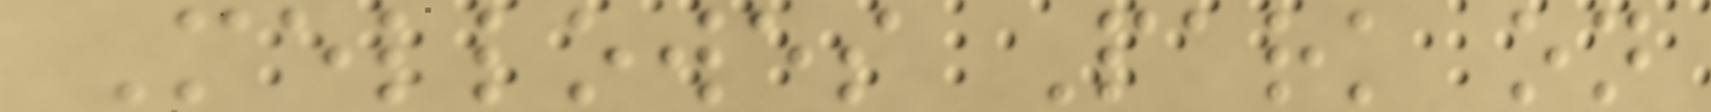Mellowes Park on
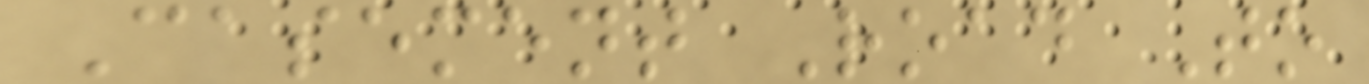Casement Road To
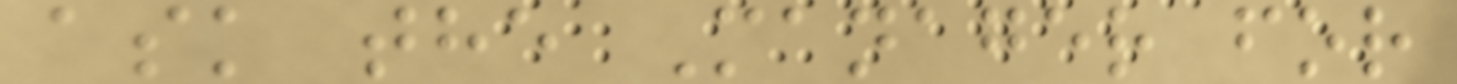ask the Manager for
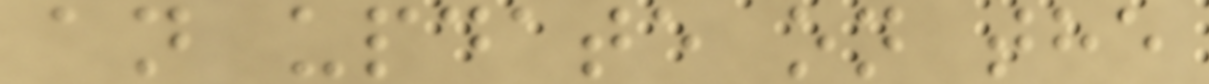an update on the
